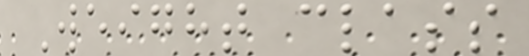Weight class
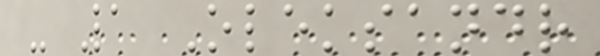- 1 Oleksandr
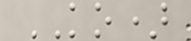KO)
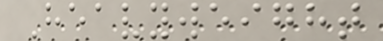Heavyweight
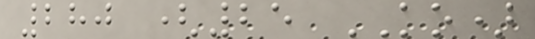280 (25 KO)
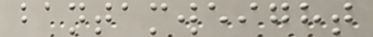bantamweight
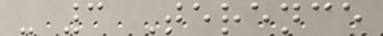- 3 Terence
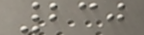230
